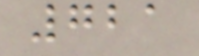721
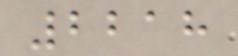2218
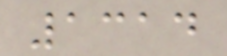1314
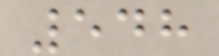548
